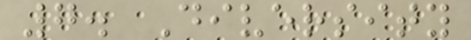7. Diversity
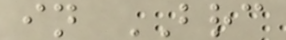in BRC
